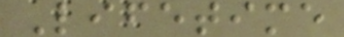Lifetime
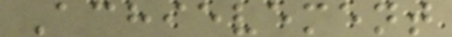Achievement
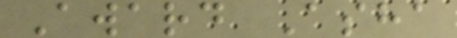Award Asha
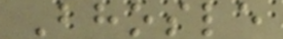Bhosle
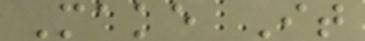Make It
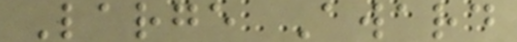Large Award
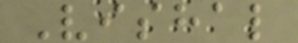Vishal
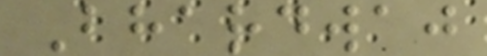Bhardwaj
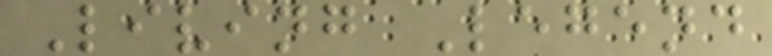Living Legend
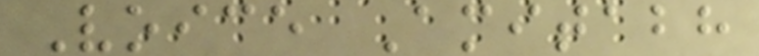Voice Amitabh
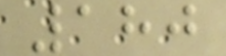180
